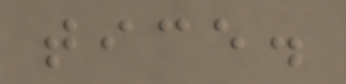tice.
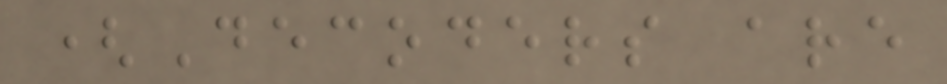(Decoders are
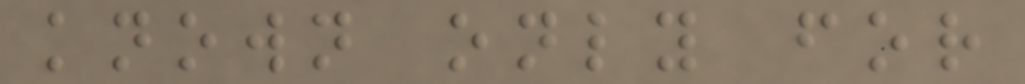known only for
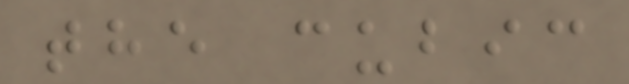the cubic
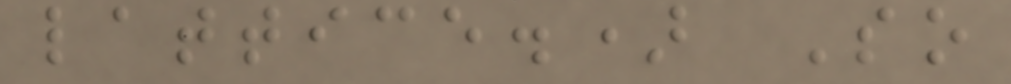lattice.) So
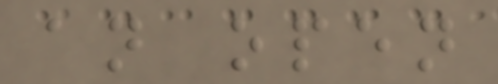an open
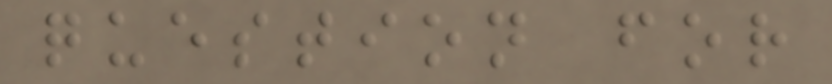question for
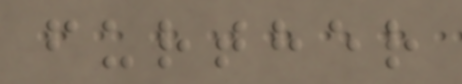further
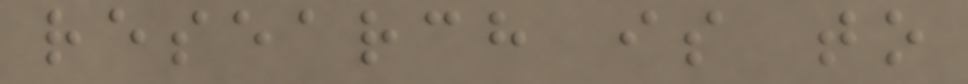research is to
